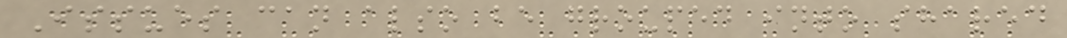Issues can also be grouped into shared
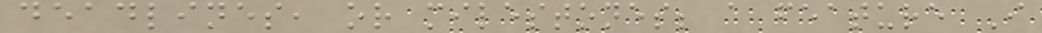deadlines, or milestones; a feature I
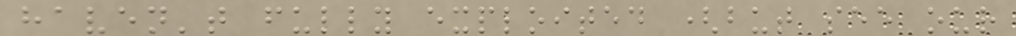haven't fully exploited (but see our
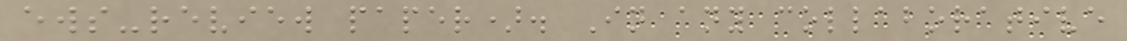ews-review paper). In any collaborative
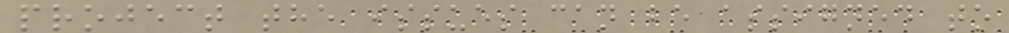project the issues can be assigned to
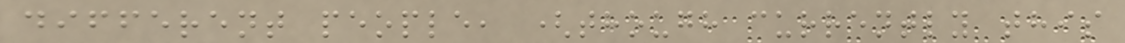different people, (though currently this
